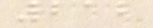212
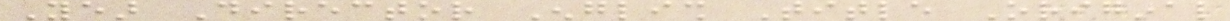Year Director English Title Original
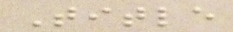Title
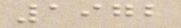1972
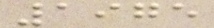1975
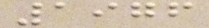1976
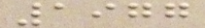1977
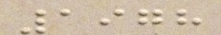1978
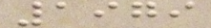1979
